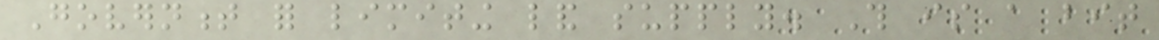Government for limiting land supply. This is a bit
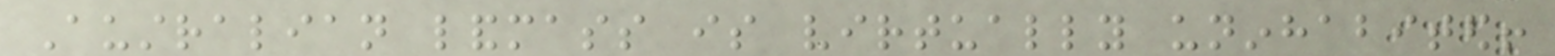Australian landmass is virtually uninhabited!
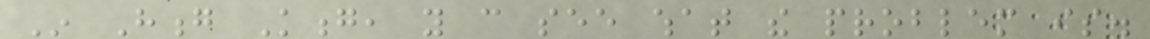In Hong Kong, you can see what the problem is.
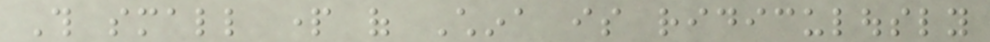This small part of China is ridiculously
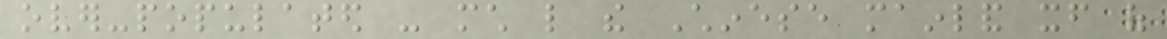over-populated - much like the Chinese mainland itself of
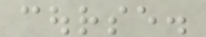course.
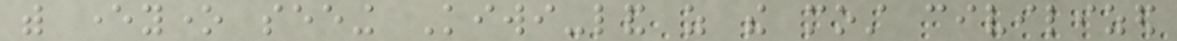with everyone seeing Kiwi-land as the most civilized
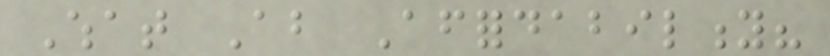What About Affordability?
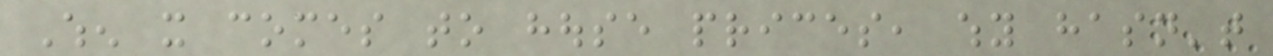When it comes to house prices, why hasn't
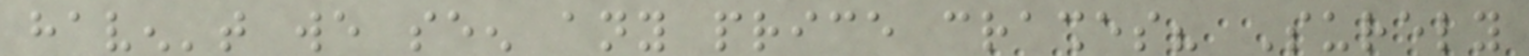haven't we seen any price crashes? Surely
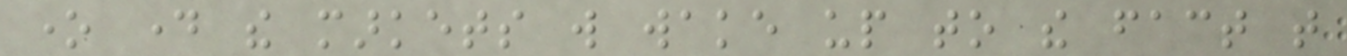one day the markets will wake up to the fact that
